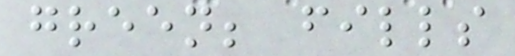green; fills
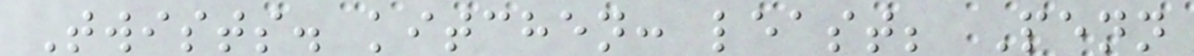Twists. kitchen: least; Penn
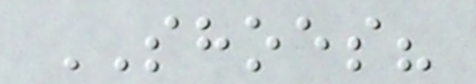SHOES?
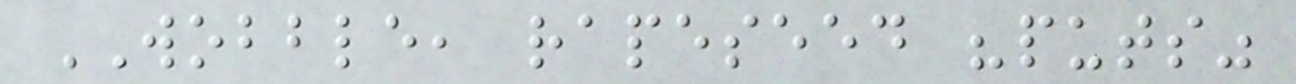WOBBLE, rapeseed "puts"
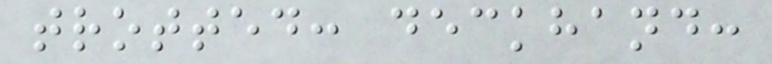trotted: deckhand:
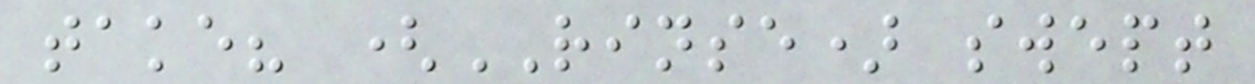take? (RINSE) swept
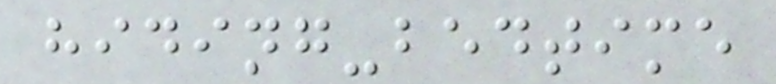hiding-bedtime
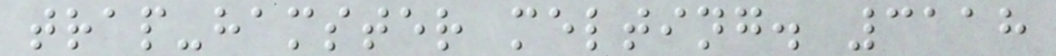trap-hamster melting. 3118
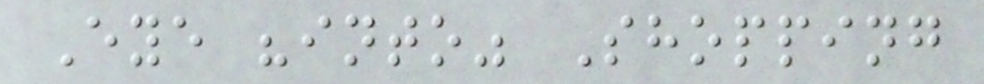Eye "into" Shopping
